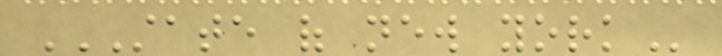STATE OF NEW YORK
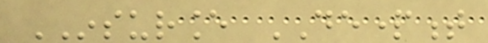INSURANCE DEPARTMENT
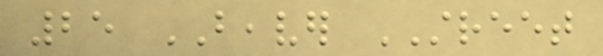25 BEAVER STREET
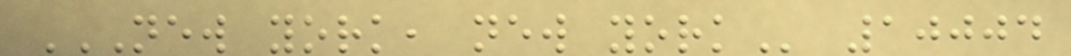NEW YORK, NEW YORK 10004
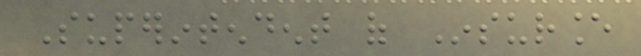Superintendent of Insurance
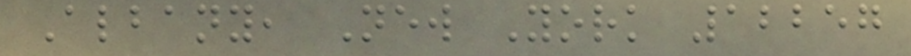Albany, New York 12257
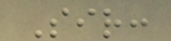Sir:
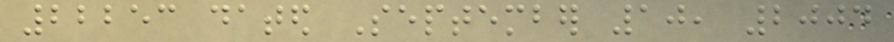22253 dated September 10, 2004
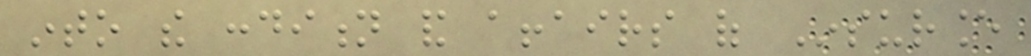into the condition and affairs of Insurance
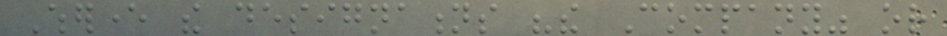Wherever the designations "the Company" or
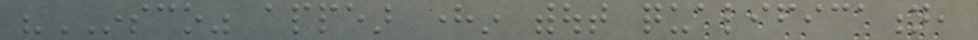"INSCO" appear herein without qualification,
